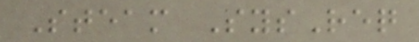Steam SysReq
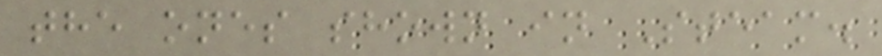the ones shown in Steam.
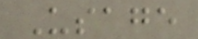Usage
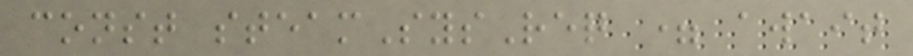const steamSysReq = await
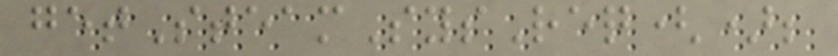getSteamSysReq();
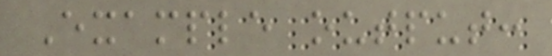Example output:
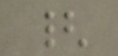{
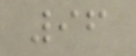96
